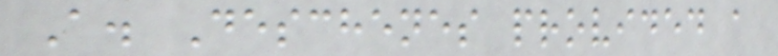A. Deschenes provided a
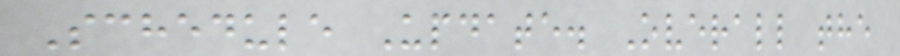Schedule Update. Overall the
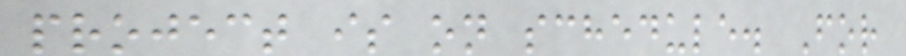project is on schedule. For
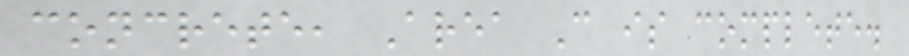concrete, Area C is complete.
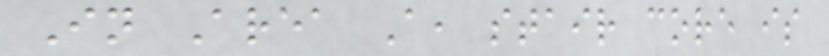In Area A, stair core is
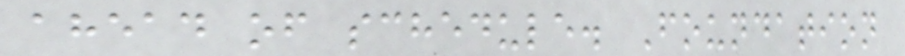ahead of schedule. Foundation
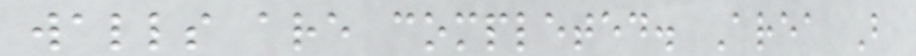walls are completed. Area B
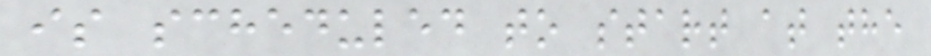is scheduled to start at the
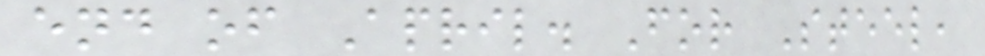end of April. For Steel,
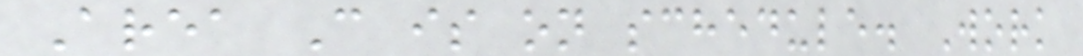Area C is on schedule. Work
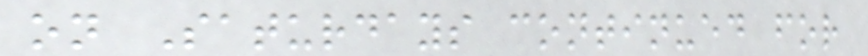on Saturdays continued for
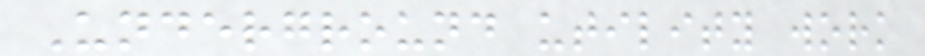Underground utility work
